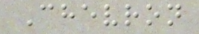Chevron
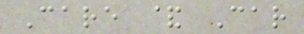Care & Car
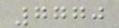7770
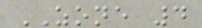ZONE 4
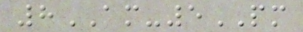8AM-5PM
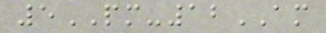5PM-12AM
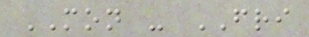MON - FRI
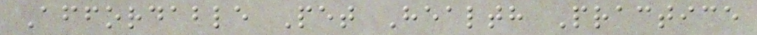Affordable Pet Health Practice
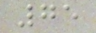75
